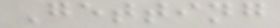Getting
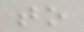to
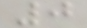0
